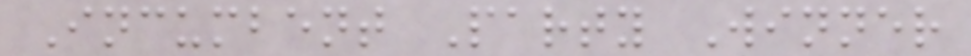Incumbent Party Winner
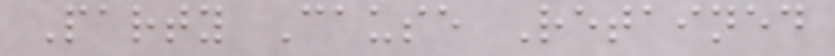Party Cause Retained
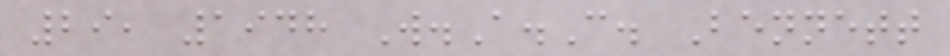29, 1948 W.A.C. Bennett
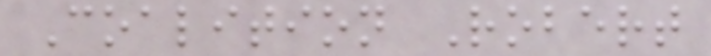Coalition Robert
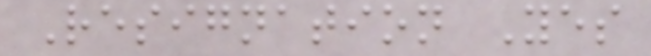Resignation Yes
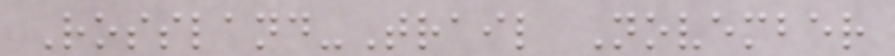Rossland-Trail November
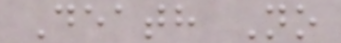Death No
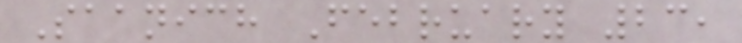Saanich February 23,
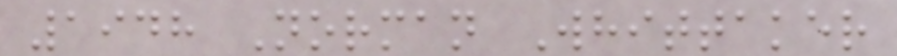1948 Norman Whittaker
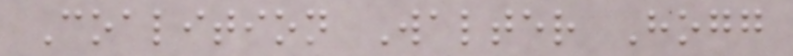Coalition Walter Hogg
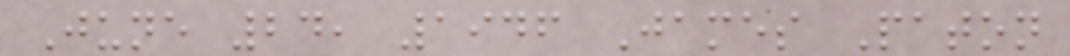June 24, 1946 James Paton
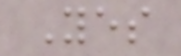Yes
